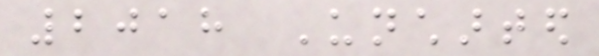2018 Uncharted
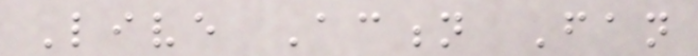Live Action Fan
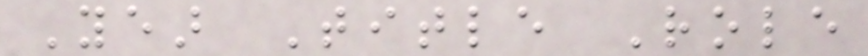Year Title Role
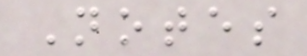Notes
